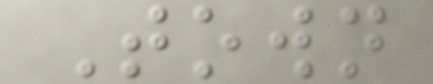Town
